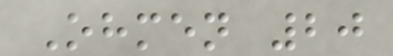Ohmen 20
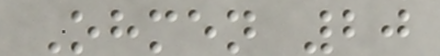Ohmen 20
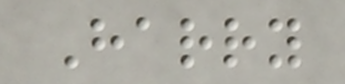Harry
